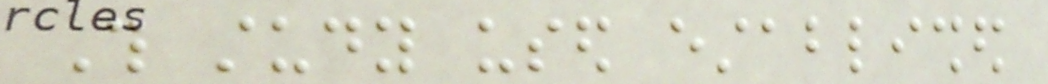This study used established
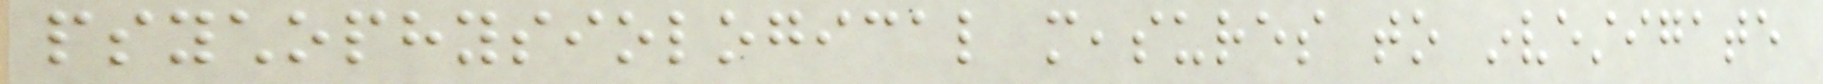psychophysiological measures to investigate
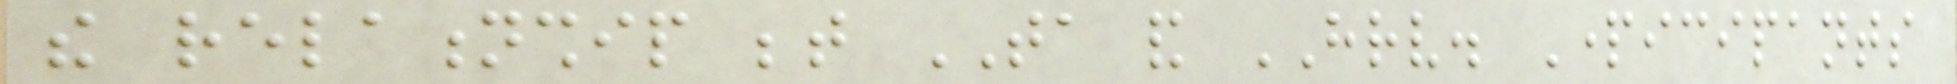the relationship between TA and HRV. Participants
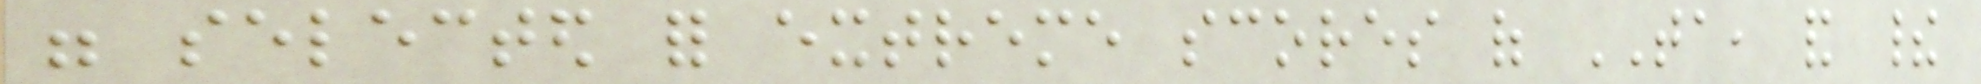were selected for extreme scores of TA, and their
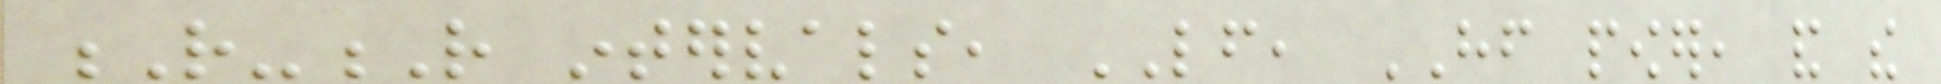R-R intervals, LF, HF power, and the
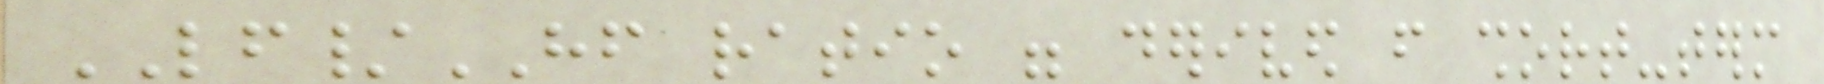LF/HF ratio were derived from short-term
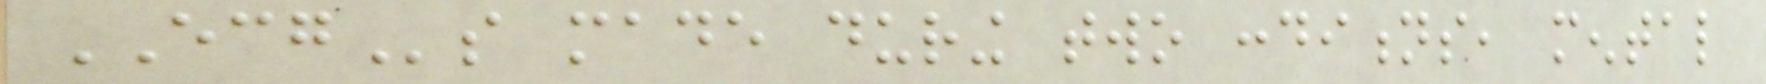ECGs made during two conditions, mental
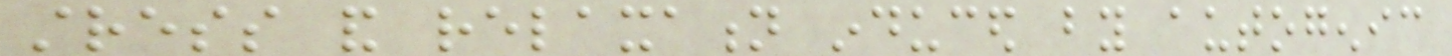stress and relaxation induced by autogenic
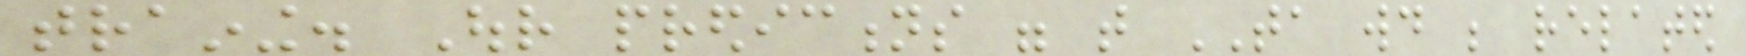training. Our predictions were that TA would be related
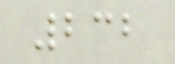232
